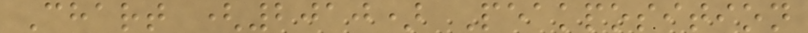Chart (2010) Peakposition
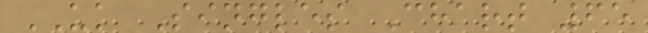UK Singles Chart 65
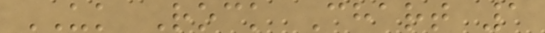UK Rock Chart 1
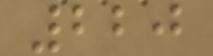220
